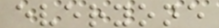everyone
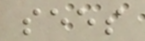sees
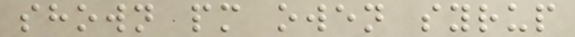shown pm owen syrup
